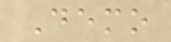Demo
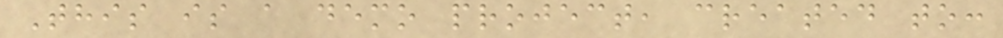This is a demo project, created to:
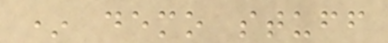* demo stuff
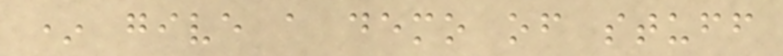* give a demo of stuff
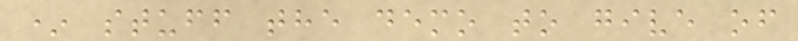* stuff the demo to give of
